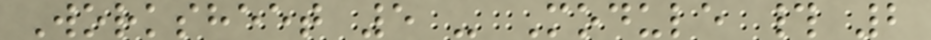Worksheet 5 - Module # 2
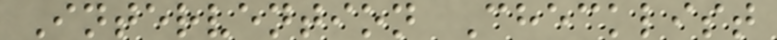Intervention Checklist
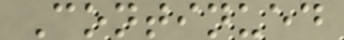Continued
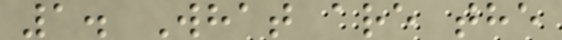1. What are the
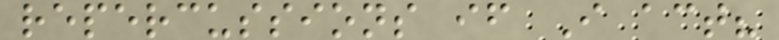repercussions if I act?
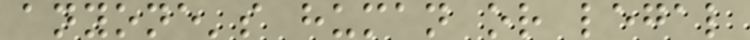anyone's human or legal
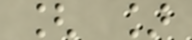[ ]
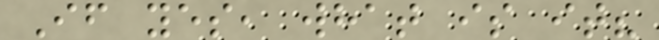If yes, what is it?
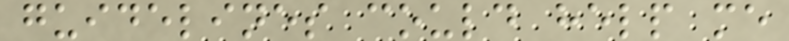guidelines could help me
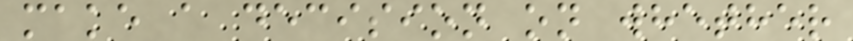make a decision on whether
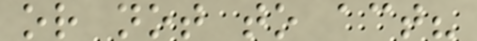or not to act?
